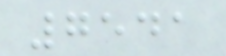7541
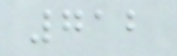712
